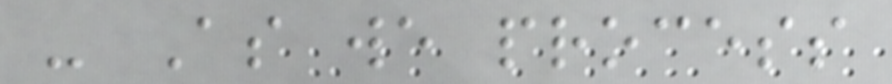- As we process
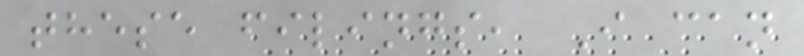these filings, I can
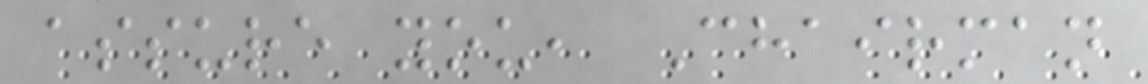assure you, Chairman
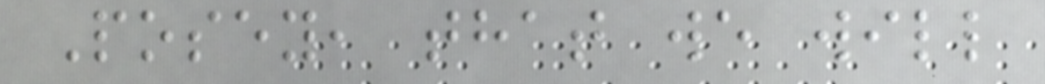Posey, that we will
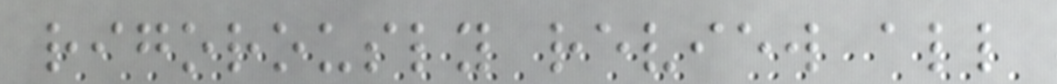rigorously review all
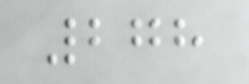278
